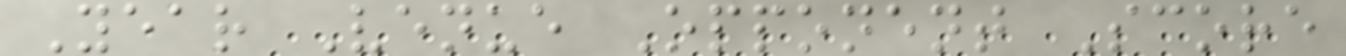Year Venue Opponent Score
